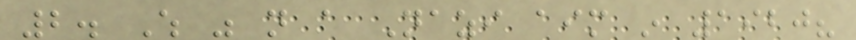2. Which was not a Nazi aim in 1920?
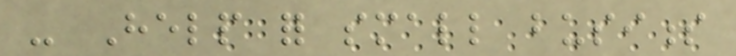- Help for small business
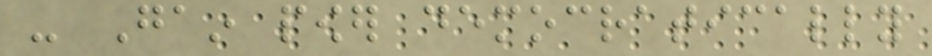- Gain power democratically
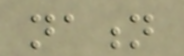nation
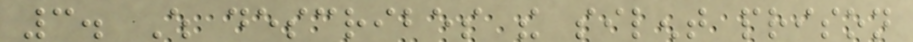3. Which describes the silent prison
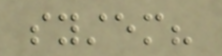system?
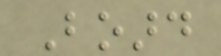Board
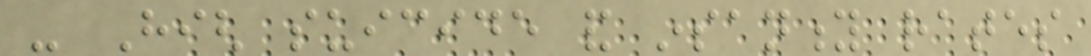- High suicide and insanity rates
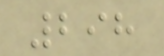298
